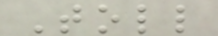Toll
